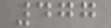477
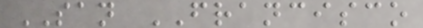SAN FRANCISCO
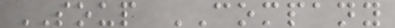SOUP COMPANY
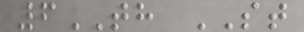6TH ST
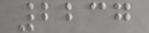2237
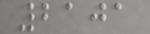2101
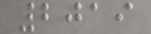2019
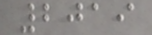2019
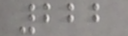222
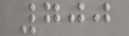700
